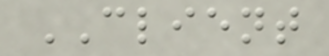CLIENT
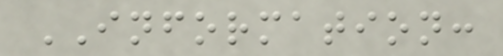INFORMATION:
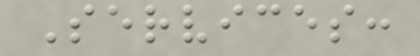Services:
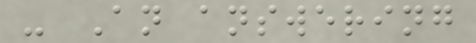- An answering
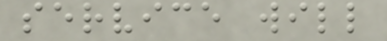service will
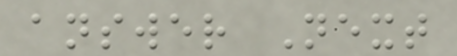answer Next
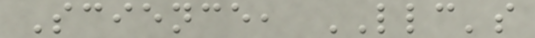Science, LLC's
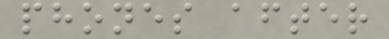phones after
